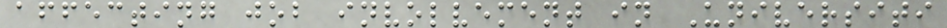affecting job involvement in Universiti
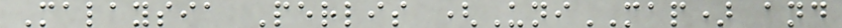Malaysia Perlis (UniMAP) and
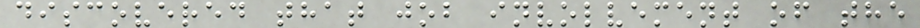discovered that job involvement of the
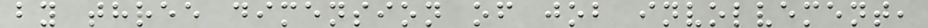by three dimension of job involvement,
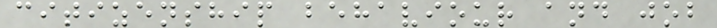citizenship behaviour and job
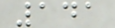141
